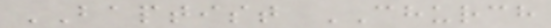BAPTIST CHURCH
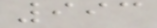993
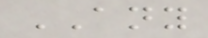ANY
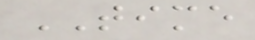TIME
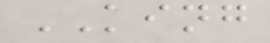KING
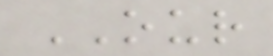OUR
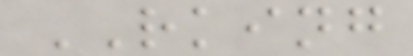RKING
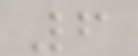6
